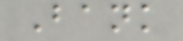Bank
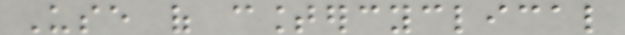Use of countercyclical
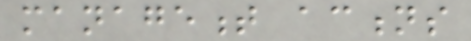management actions
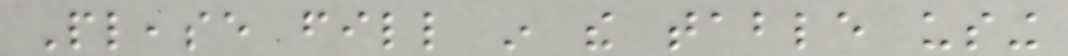Please fill in the table using
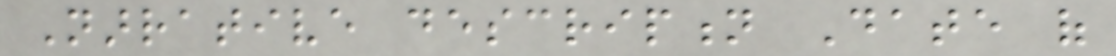Narrative description Date of
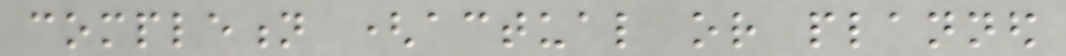completion (actual or planned
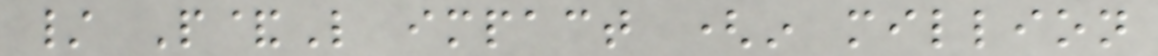/ P&L impact (in million
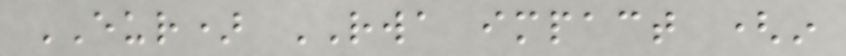EUR) RWA impact (in
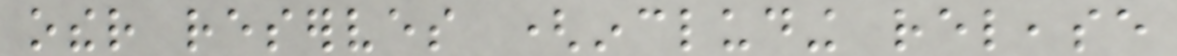other reserves (including release
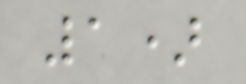1)
